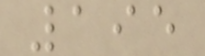195
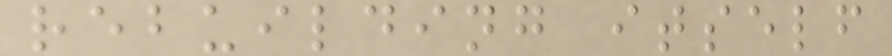rebuilding itself
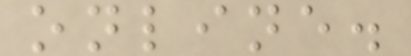online.
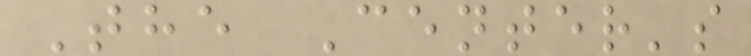The Center's
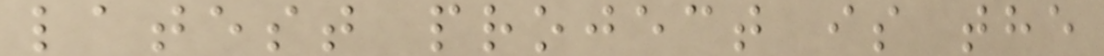latest project is the
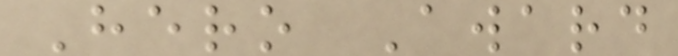Hero Award
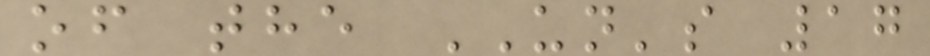of the UN's 17
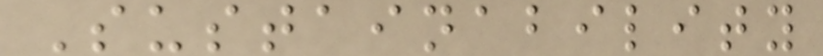Sustainability
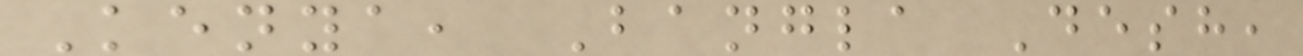Kenya, Bangla Desh,
